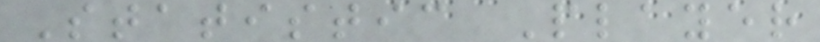Statistic Player
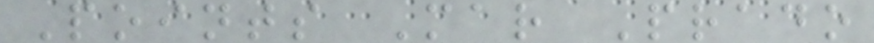Points Mar Prado
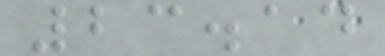23.14
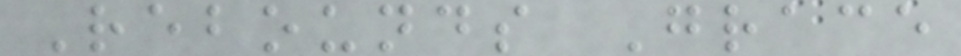Rebounds Grace
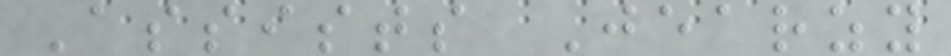Assists Jearzy
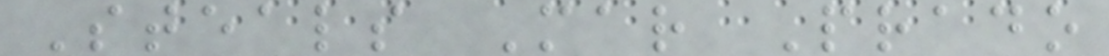Steals Mar Prado
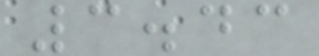3.43
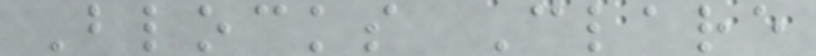Blocks Clare
